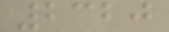2320
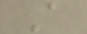A
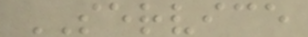SERVICE
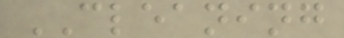CLEANING
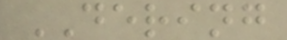DERING
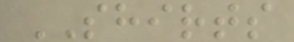SHIRTS
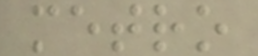metro
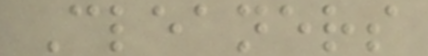Cleaners
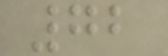72
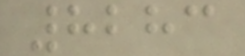8283
